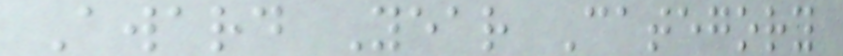Award Year Category
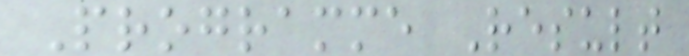Programme Result
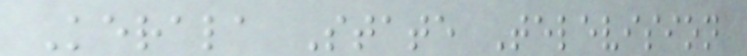Kerala State Television
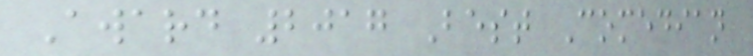Award 2017 Best Comedian
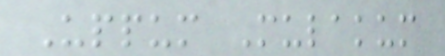Uppum Mulakum
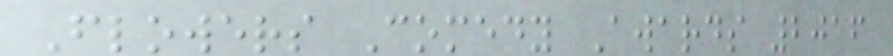Flowers Comedy Awards 2016
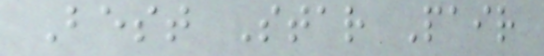Best Star Pair
